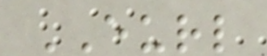EURL
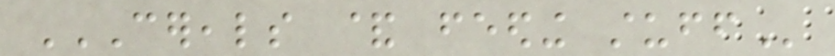CEREALS & FEEDING STUFF
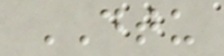DTU
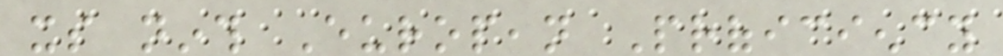its ninth European Proficiency
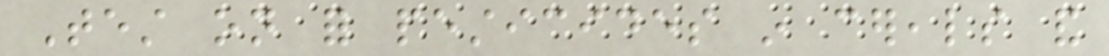Test on for pesticides in cereals and
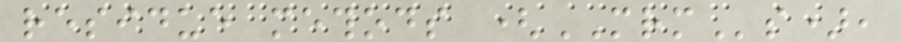residue methods (MRMs),
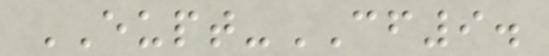EUPT-CF9.
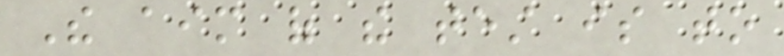The aim of the test is to
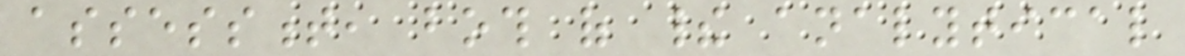assessment, both of their analytical
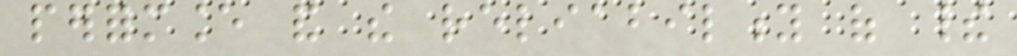performance and the reliability of their
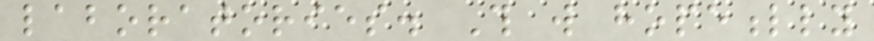laboratories. This will hopefully
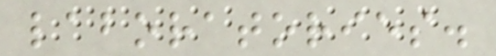laboratories.
